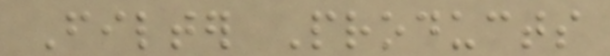Filter Products
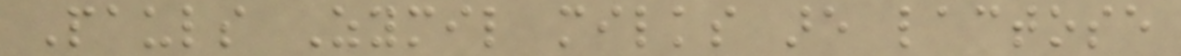Pauls Zymil milks are lactose
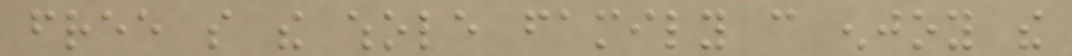free so the whole family can enjoy the
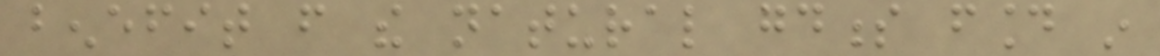benefit from the natural goodness found in
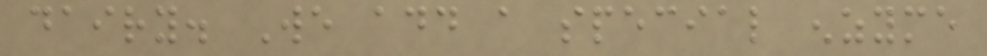dairy. We add a special enzyme
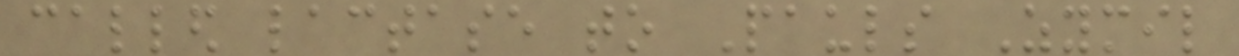called lactase to Pauls Zymil
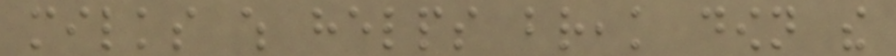milks which helps break down the
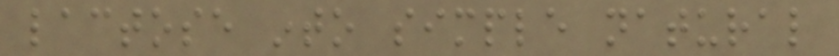lactose into simple natural
